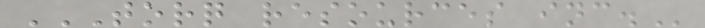TORQ RESOURCES INC.
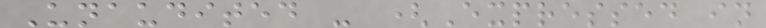Unaudited - (Expressed in
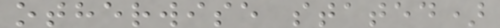otherwise stated)
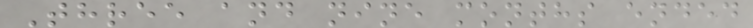Three and nine months ended
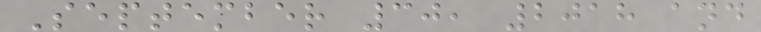September 30, 2018 and
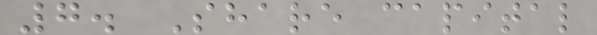7. Share capital
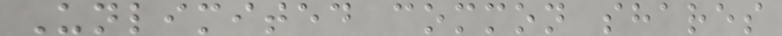Unlimited common shares
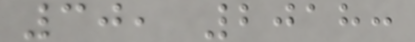30, 2018:
